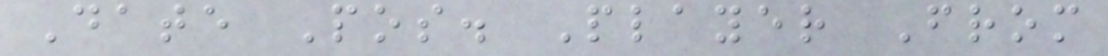Date Pos. Player From
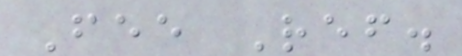Fee Ref.
